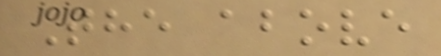The above
